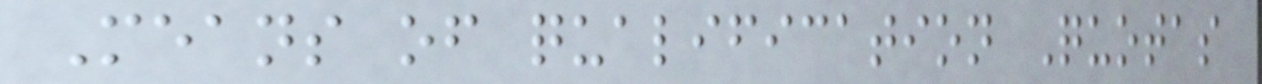Means of qualification Quotas
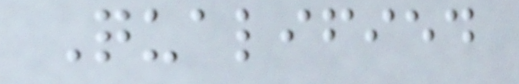Qualified
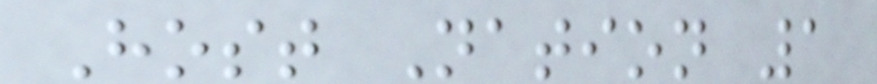Host Nation 1
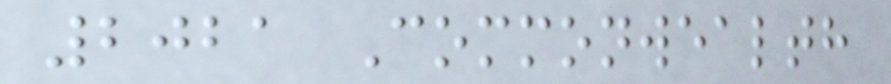2021 Commonwealth
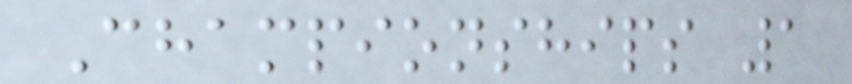Championships 1
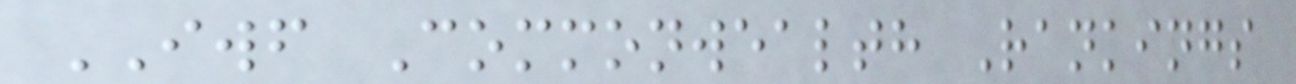IWF Commonwealth Rankings
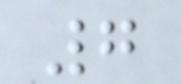7
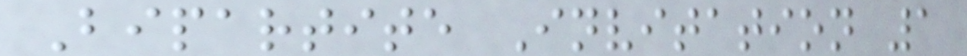Bipartite Invitation 1
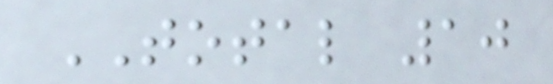TOTAL 10
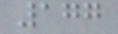177
